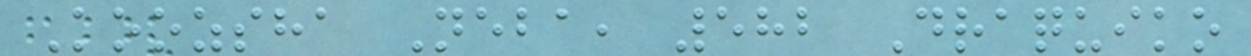Koozsha Neba, 582 Draquiko
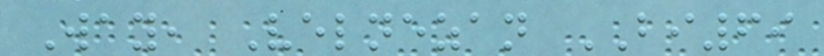Way, Velnezan BI69
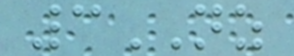3NZ
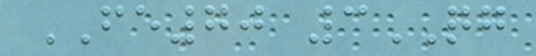FE70 3QG
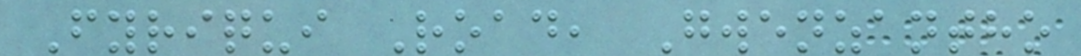Fyriqui Road, Gwenzantho
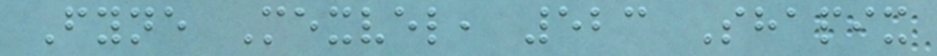Fyne Mexvel, 523 Shapix
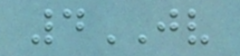4JV
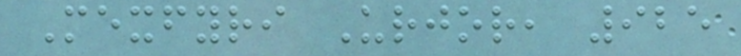Mexfyri Urjor, 925
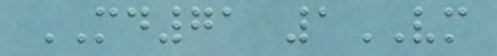MD71 1VM
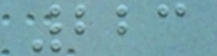223
